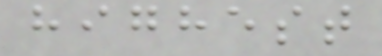highest
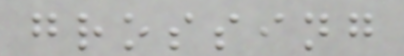grossing
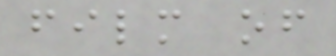film of
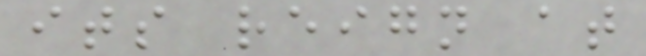its reign at
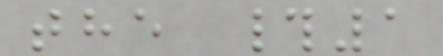the #1
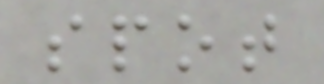spot
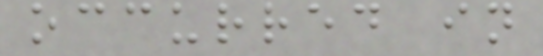occurred in
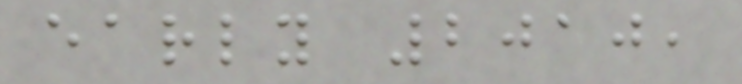early 2010,
